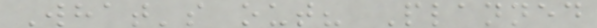What's out? Planned
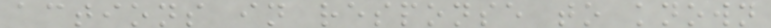actions in response to known
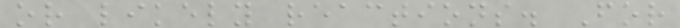or likely reactions. For
